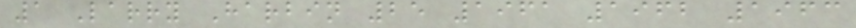1 Larry Harbin 25 1961 1962 1963
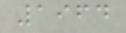1964
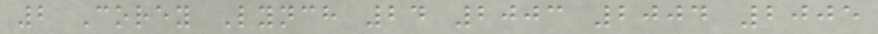2 Corey Lynch 24 2003 2004 2005
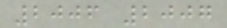2006 2007
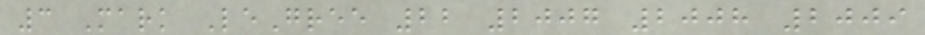3 Mark LeGree 22 2007 2008 2009
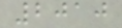2010
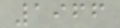1966
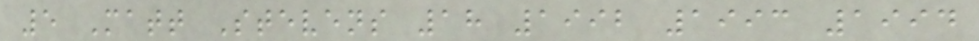5 Matt Stevens 18 1992 1993 1994
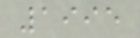1995
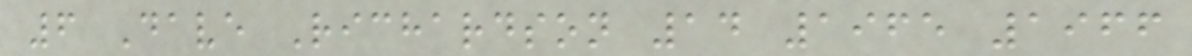6 Dave Richardson 14 1965 1966
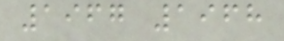1967 1968
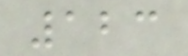123
